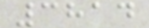3814
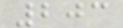203
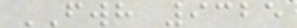FWH 9325
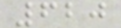620
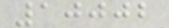10002
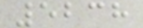5238
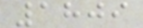1809
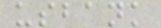usbank
